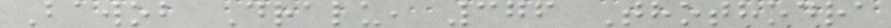Bawob Dralu, 376 Thothodra
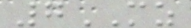7MZ
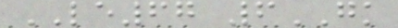LE67 6GK
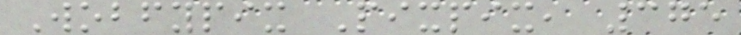Wobfypix Pixpix, 375
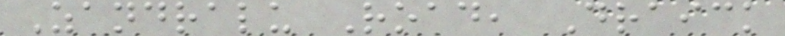Zandralu Road, Draick
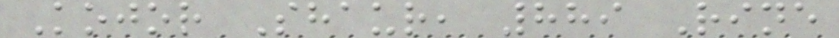Kojor Shaur, 889 Rine
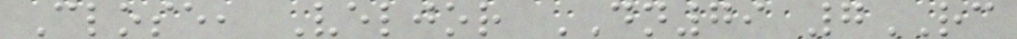Close, Veljor DN79 7RC
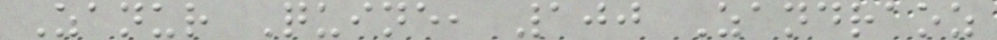Zanur Quine, 100 Zandraoz
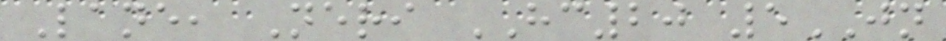Lane, Neri HC20 5JN
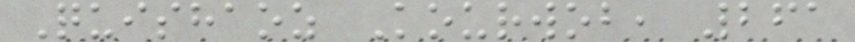Quishaoz Kourwob, 261
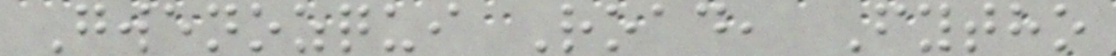Gwenozqui Road, Fytho
